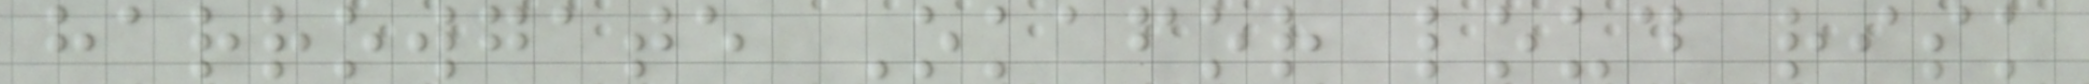harrowgate Okafor loud risk
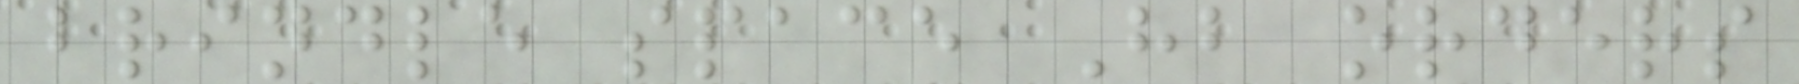brindle space Hb orders
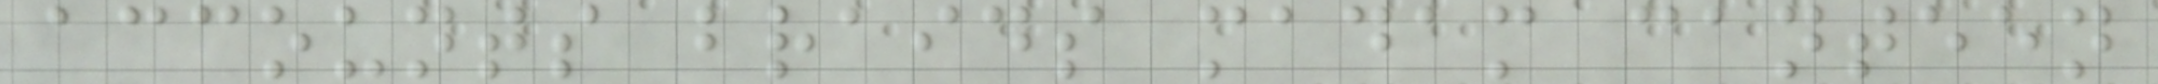accounts braids madam canteen
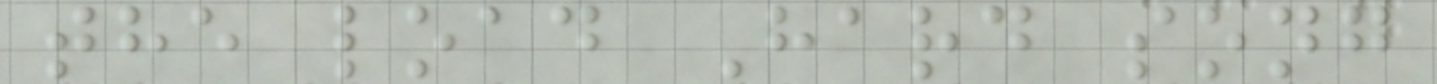the load Hard song
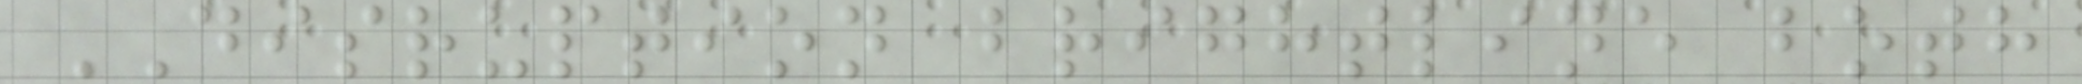DISRUPTION brightline both
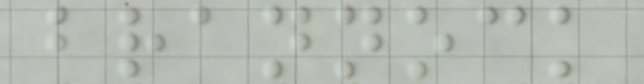brannock
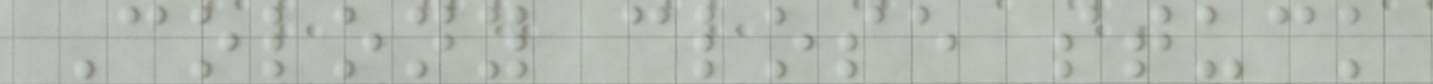Colony close stuck
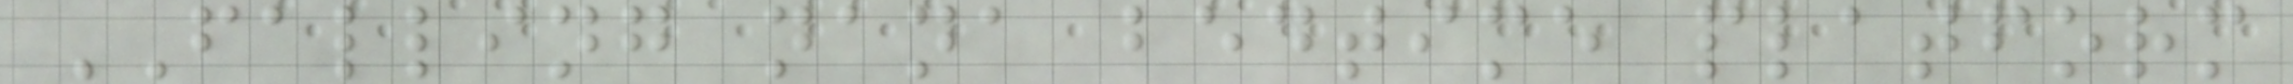FALLING nana bedtime platform
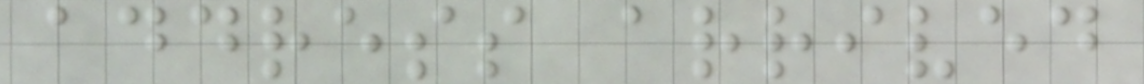address arrived
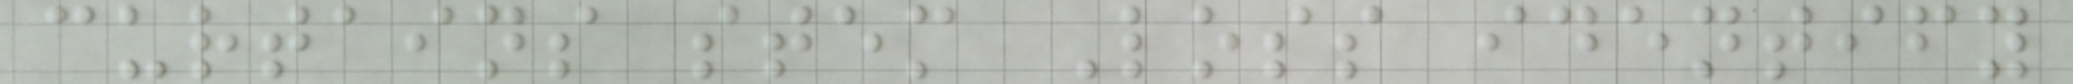curtains stem Loss identify
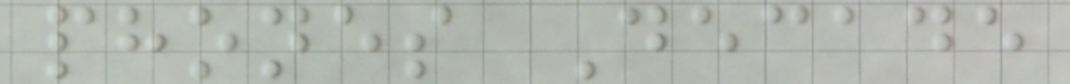phones Decade
